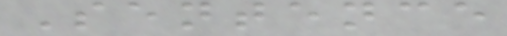Sentence
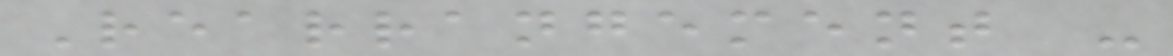Rearrangement -
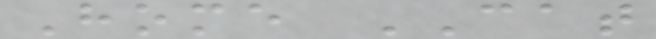Home CAT
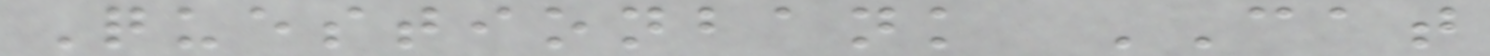Questionbank CAT
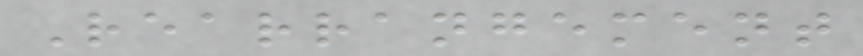Rearrangement
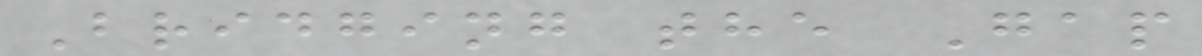Bridging the Gap
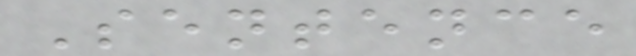Sentence
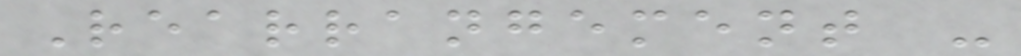Rearrangement -
